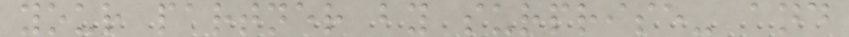your partner by surprise- and
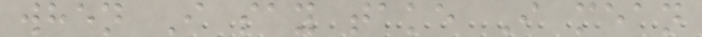when I say take I mean
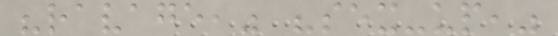"ravage," "sex-up,"
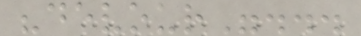"devour"...
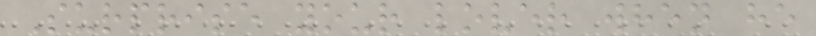Surprise your lover when he
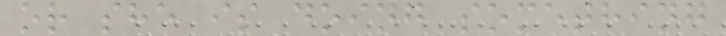or she is doing something
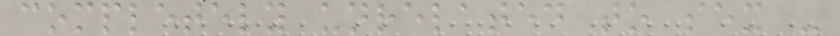completely unrelated to sex -
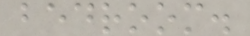bedroom.
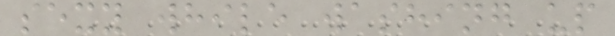sexy while washing up
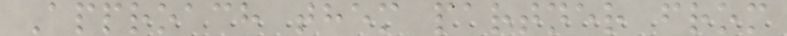Approach them partner from
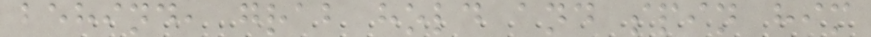behind, grab hold and spin him
